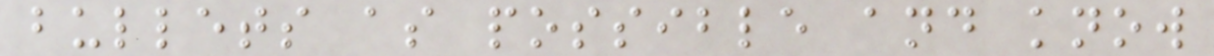bullets as possible and know
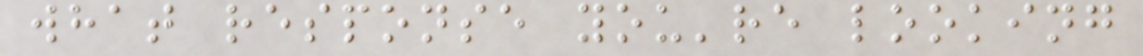what response you're looking
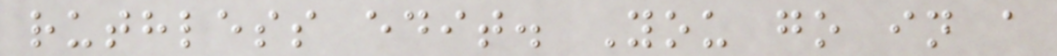ruthless edit. You go in a
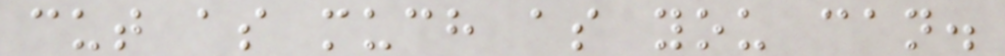cut as much as you can.
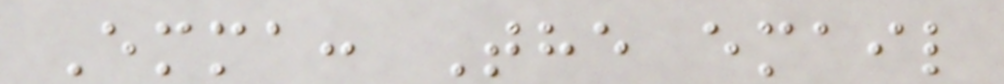Emma: The email
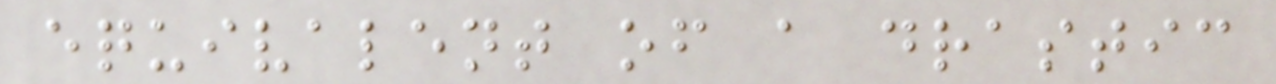equivalent of a drastic
